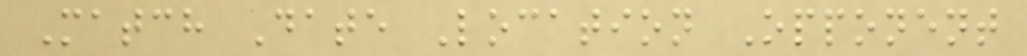Match Date Location Opponent
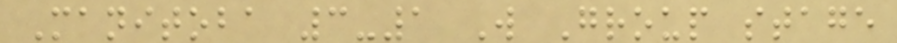Manitoba 3-1 W Group stage
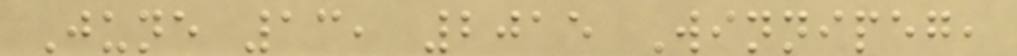June 13, 2015 Winnipeg,
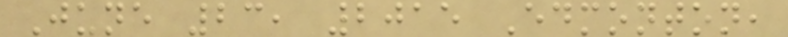June 23, 2015 Edmonton,
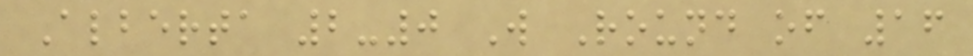Alberta 2-0 W Round of 16
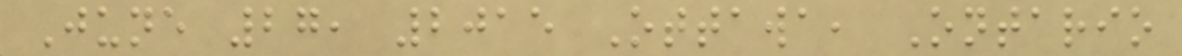June 27, 2015 Ottawa, Ontario
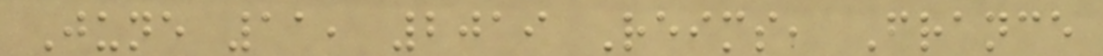June 11, 2019 Reims, France
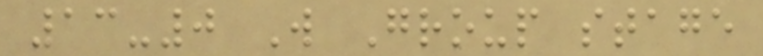13-0 W Group stage
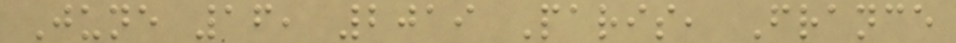June 16, 2019 Paris, France
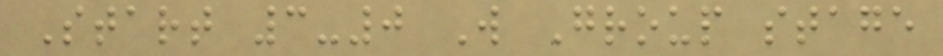Start 3-0 W Group stage
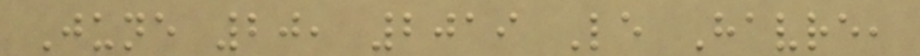June 20, 2019 Le Havre,
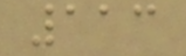113
